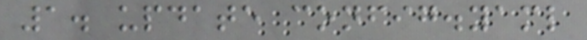1. update config.yaml
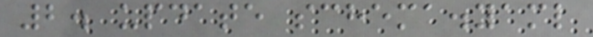2. update schema.yaml
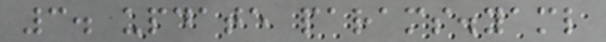3. update params.yaml
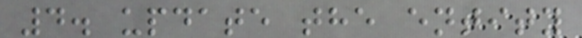4. update the entity
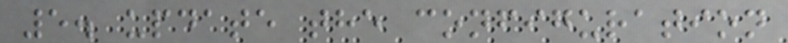5. update the configuration
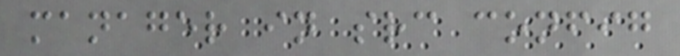manager in src config
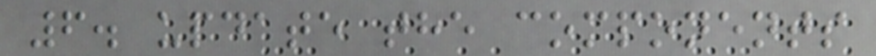6. update the components
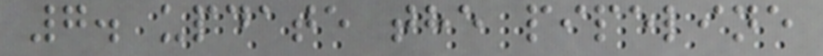7. update the pipeline
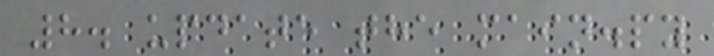8. update the main.py
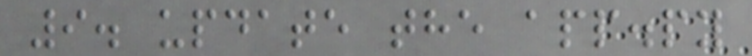9. update the app.py
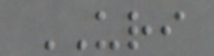URI
